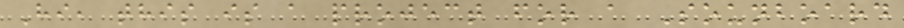Hi, this is a project for a Sounboard
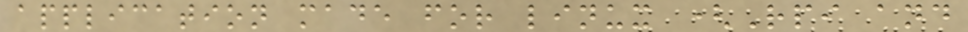application made for linux (Rpi and
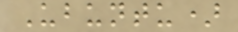Ubuntu)
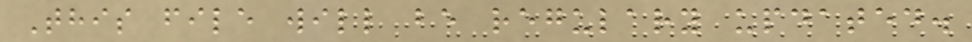This file will be regulary updated.
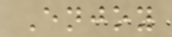Enjoy
